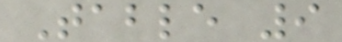Table 9
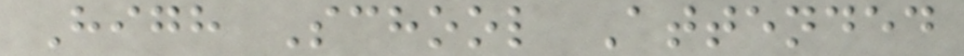High School Attended
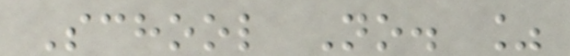School No. %
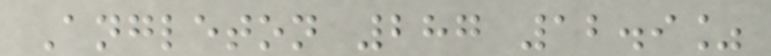Angleton 287 12.9%
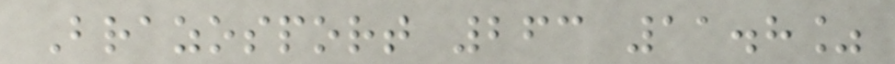Brazosport 263 11.8%
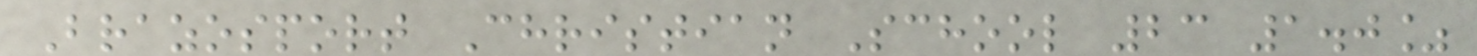Brazosport Christian School 23 1.0%
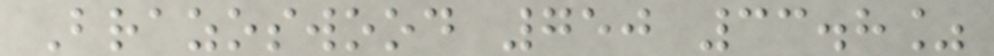Brazoswood 750 33.8%
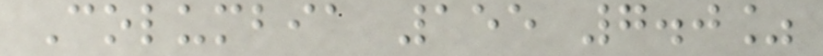Columbia 155 7.0%
